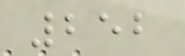252
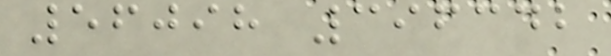56098 396342
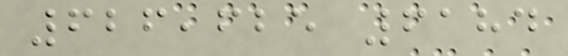626,625 6184
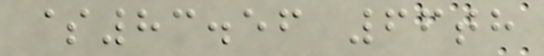$83.56 66th
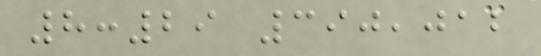8:29 390,012
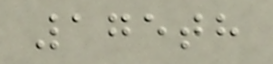175th
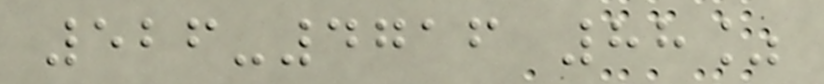526-4716 88%
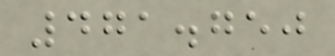471.750
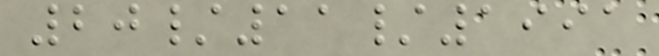20/11/1991
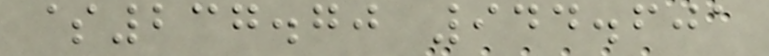$237.70 944.601
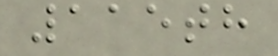115th
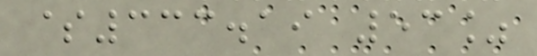$333.19 53%
